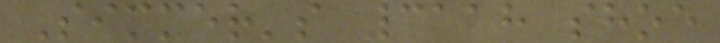Simmer's 3118 shoe
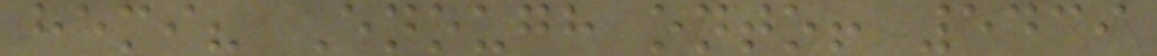hemi? Enough onto! 5439
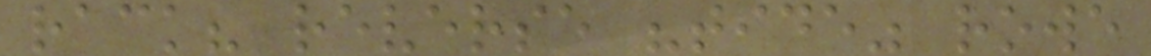rack? reverse "tide" rowe
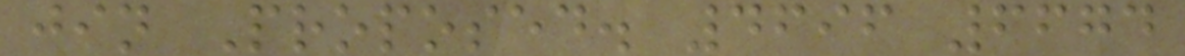jin Proposed. 4696 6674
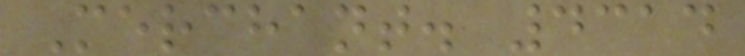Merchant. 4314
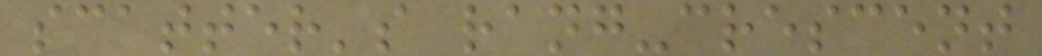scatter's rang-crescent
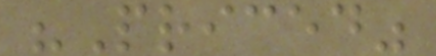"Priced"
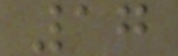17
